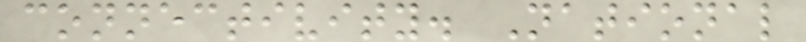connectivity. National
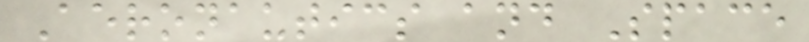Aeronautics and Space
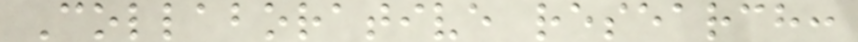Collaborative research:
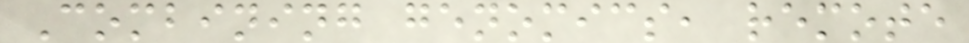Combining genomics, remote
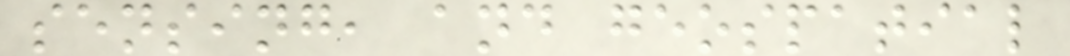sensing, and geospatial
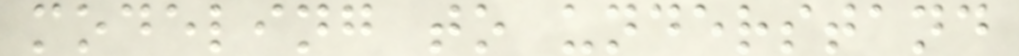modeling to understand
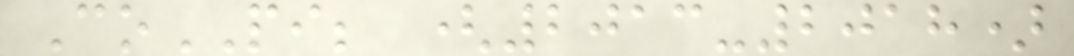CoPI; (2013-2018)
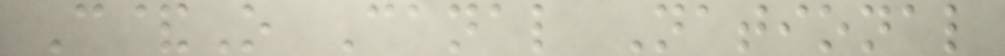C&O Canal National
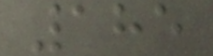185
